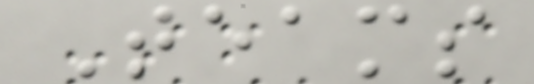Teams
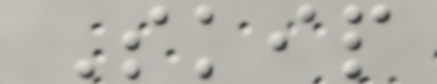Skip
